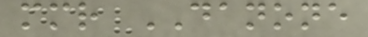mmr DANONE
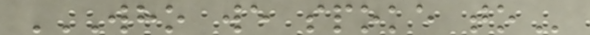WHO WE SPOKE TO
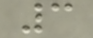3
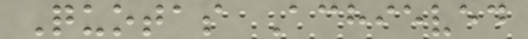Quotas Achieved
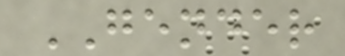GENDER
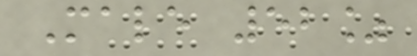Male 52%
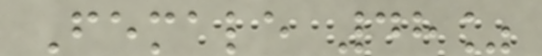Female 48%
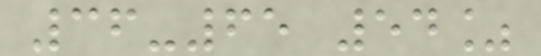36-65 54%
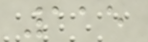115
